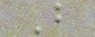B
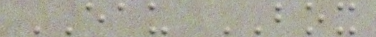EAU BOX
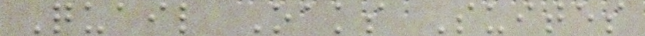Quail Oaks Suites
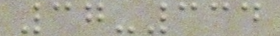37-334
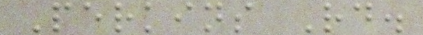Perkins Rd.
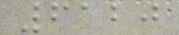6120
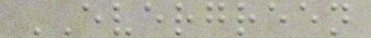EVERGREEN
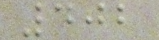402
